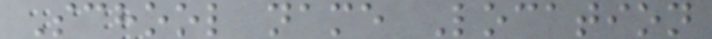School name Location
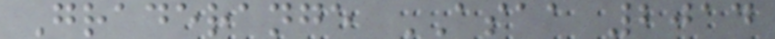Graderange ASAA 2014
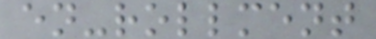en-rollment
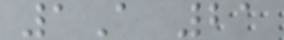1A 21
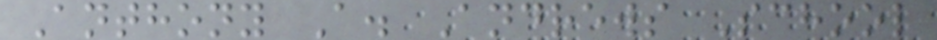Anthony A. Andrews School
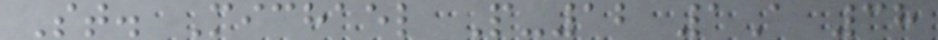St. Michael P-12 1A 38
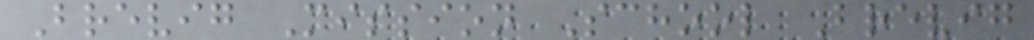Brevig Mission School Brevig
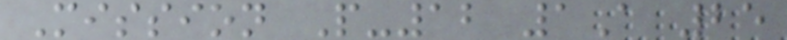Mission P-12 1A 25
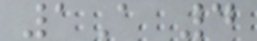1A 4
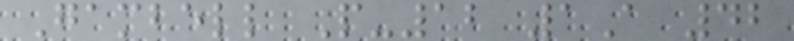Gambell P-12 1A 42
